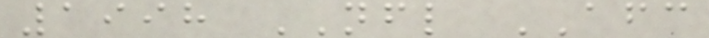1998 NFL AFC
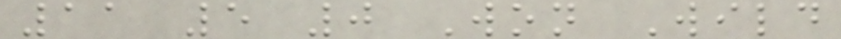11 5 0 Won Wild
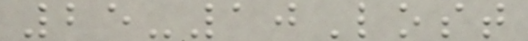25-10Lost
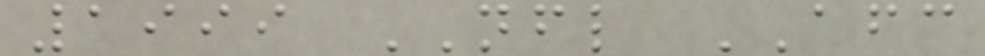1999 NFL AFC
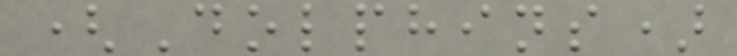(Dolphins)
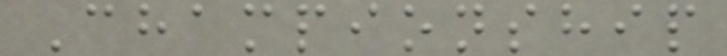Championship
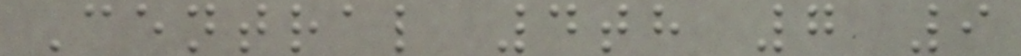Central 4th 7 9
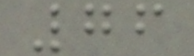76
